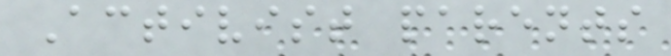Activist parents
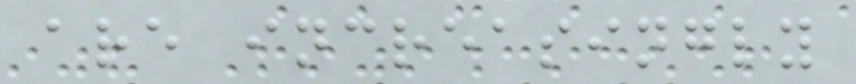are increasingly
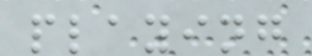playing
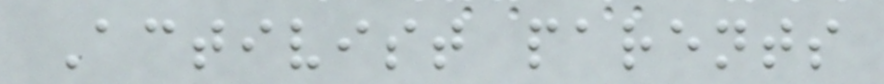Activist parents
